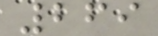269
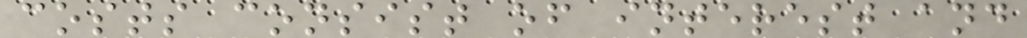costs consist of interest and
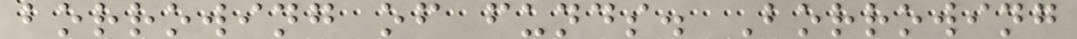borrowing of funds. Borrowing
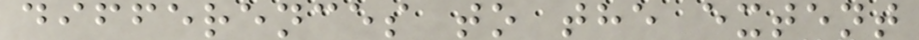differences to the extent
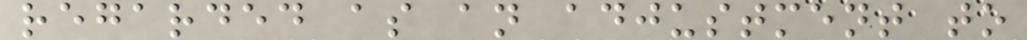regarded as an adjustment to
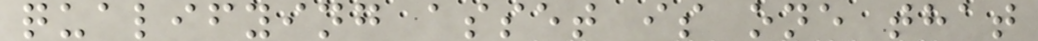qualifying asset is one that
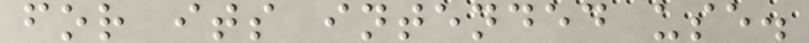for its intended use.
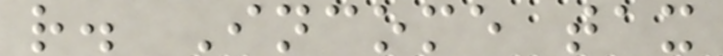r. Income tax
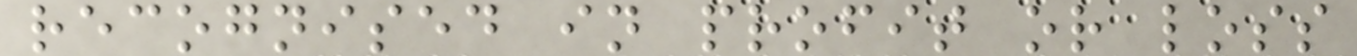recognised in profit or loss
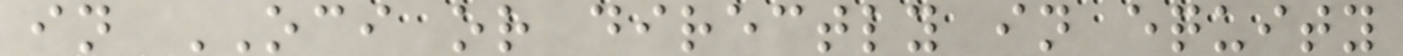in OCI or directly in equity
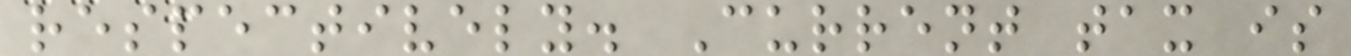respectively. Current tax is
